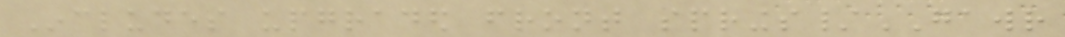Includes upgraded front springs/GAWR
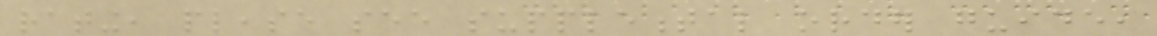rating, please see supplemental order guide,
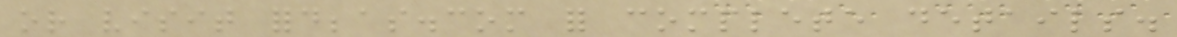or visit fordbbas.com for complete details.
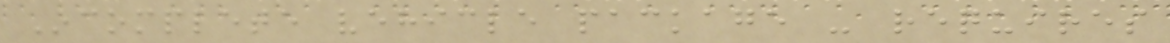Incomplete vehicle package - requires
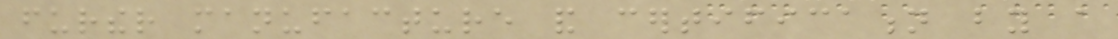further manufacture and certification by a
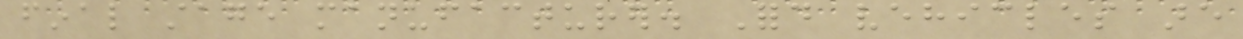final stage manufacturer. Ford vehicles are
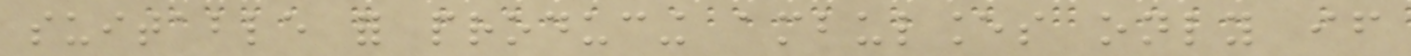suitable for producing ambulances only if
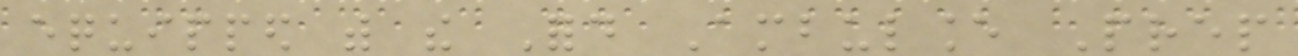equipped with the Ford Ambulance Prep
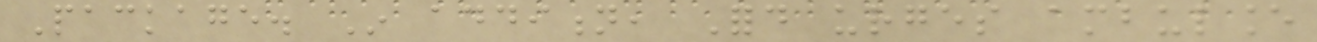Package. In addition, Ford urges ambulance
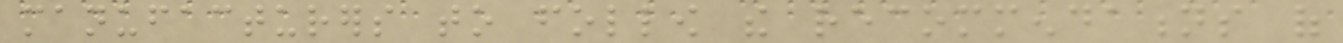manufacturers to follow the recommendations of
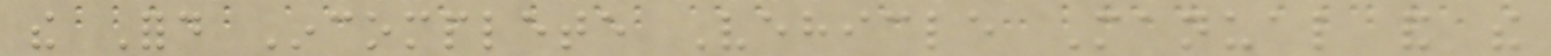the Ford Incomplete Vehicle Manual and the
